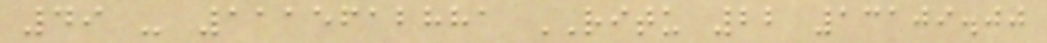49 - 1115612881 RITU 22 13109.00
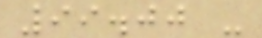99.00 -
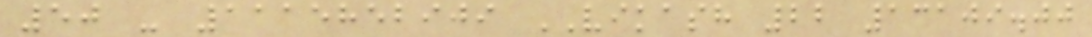50 - 1115852909 VIKASH 22 13109.00
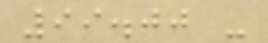99.00 -
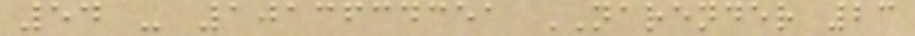54 - 1013634351 NARENDER 23
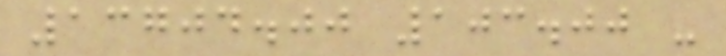13704.00 103.00 -
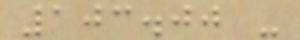103.00 -
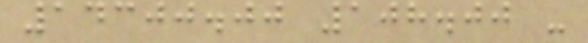14300.00 108.00 -
